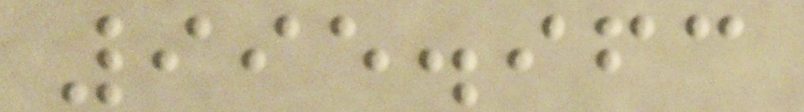995.963
